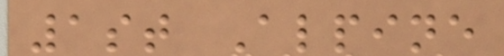1st Alpine
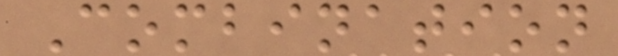Combination
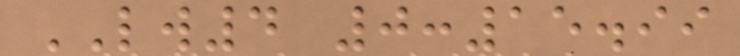LW4 0:15.99
